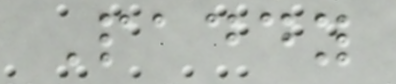Paddy
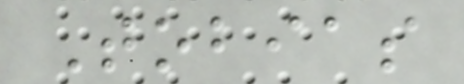Tobias
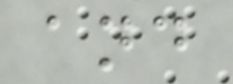and
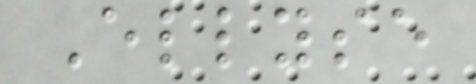Ellyse
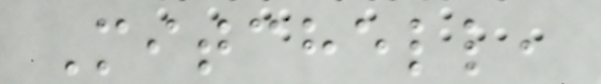Mitchell,
